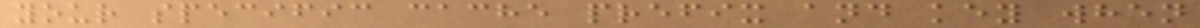your specific cache prefix and key when
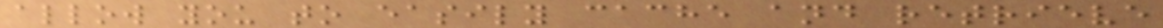allow you to easily cache and retrieve
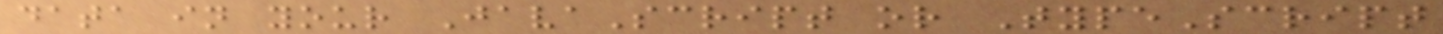data in your JavaScript or TypeScript
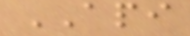API
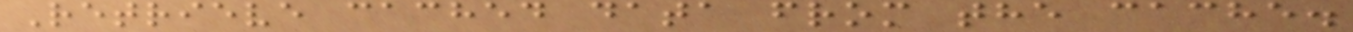Retrieve cached data from the cache.
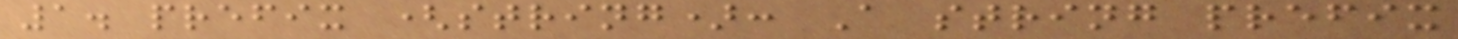1. prefix (string): A string prefix
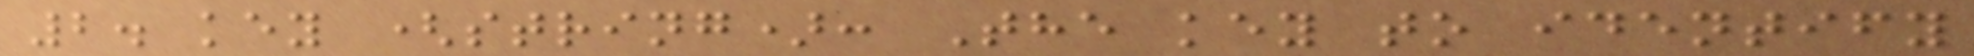2. key (string): The key to identify
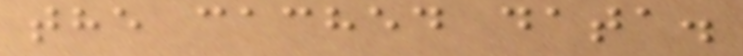the cached data.
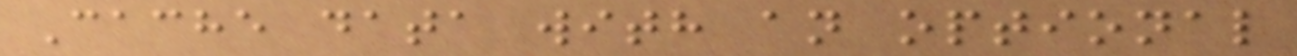Cache data with an optional
